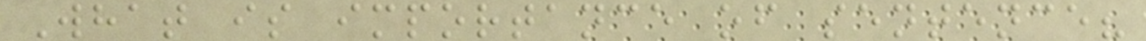What is importance of sentence?
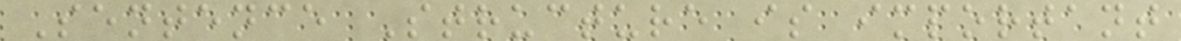Sentence Structure is important
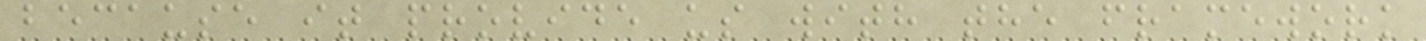because it provide us with the framework
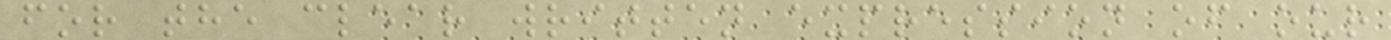for the clear written expression of our
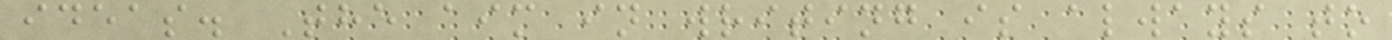ideas. The aim in writing is always to
